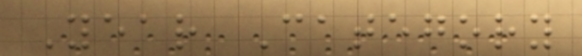Year Category
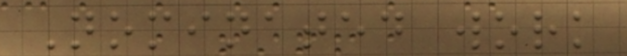Nominated work
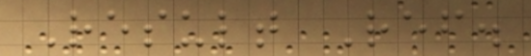Result Ref.
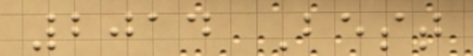2014 Best
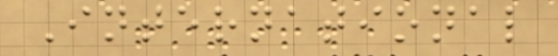International
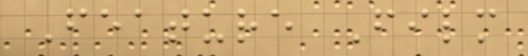Feature Film
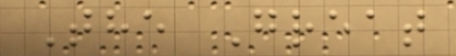The Great
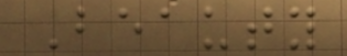Beauty
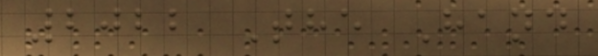2022 The Hand
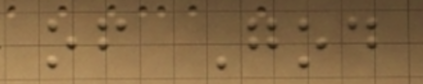of God
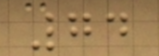74
